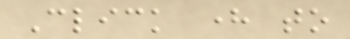Click here to
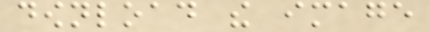download the image
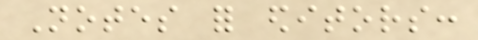Notes for editors:
